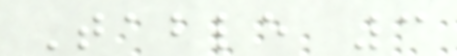Table 3
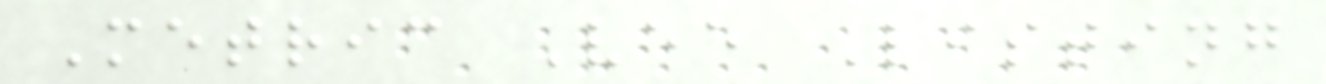Metric Vee Listing
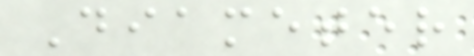Diameter
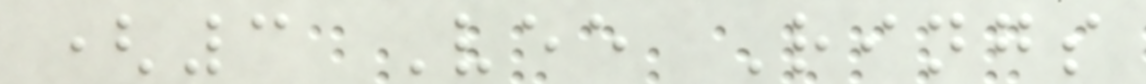(3 Vee Rings
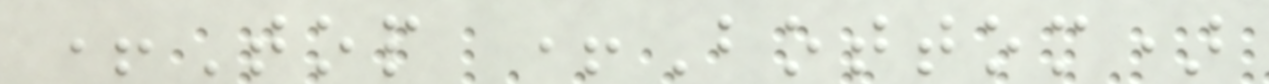+Top +Bottom)
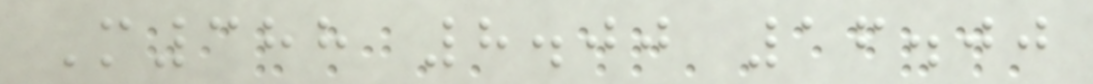M388 8.00 16.00
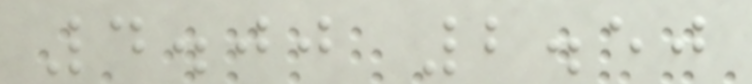4.00 2.50
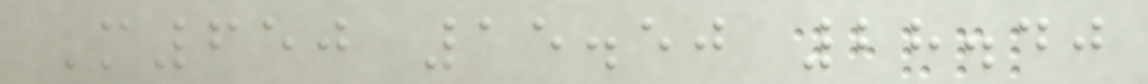M650 15.50 28.40
